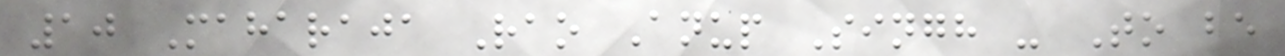10 Maharaja Rao Anup Singh - To be
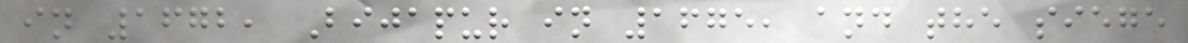in 1672, Bijapur in 1675, and the siege
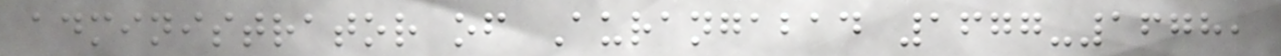administrator of Aurangabad 1677-1678,
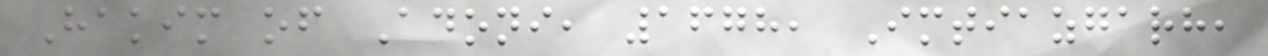Hakim of Adoni, 1678, Imtiazgarh,
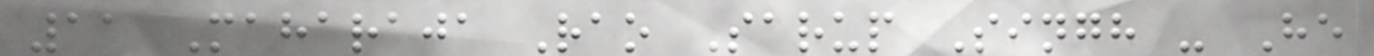11 Maharaja Rao Sarup Singh - He
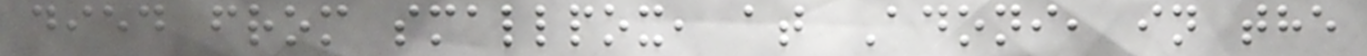died from smallpox, at Adoni, in the
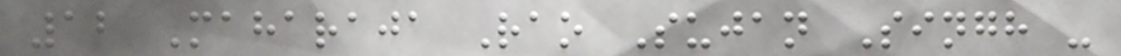12 Maharaja Rao Sujan Singh -
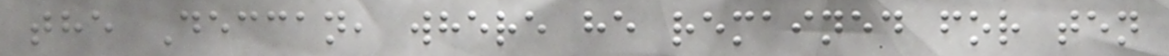the Deccan, where he remained for ten
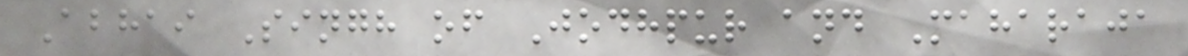Abhai Singh of Jodhpur and Maharaja
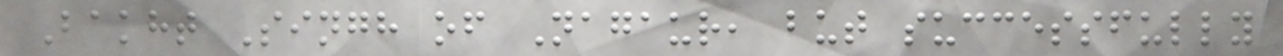Bakht Singh of Nagaur, but successfully
